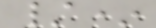/*
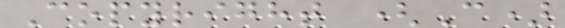Copyright (C)
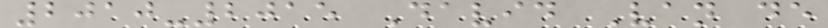2010-2015 David Van de
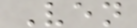Ven
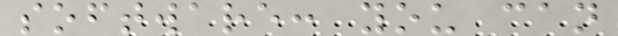software: you can
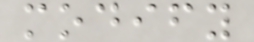modify
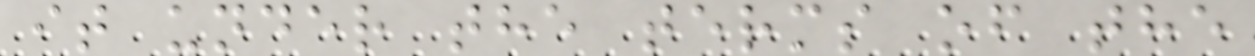it under the terms of the
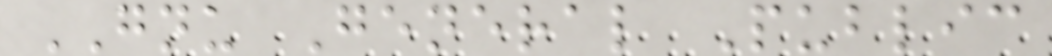GNU General Public
